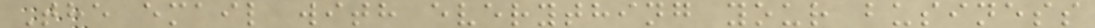The email with everything your business
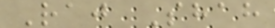Raj Shah
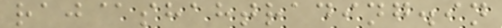raj@shahtrading.in
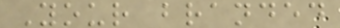Your branded
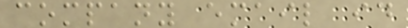company email id
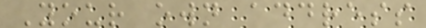Your own address
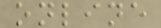online
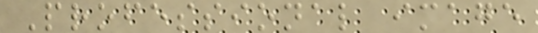Professional image
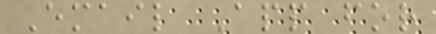Email App for
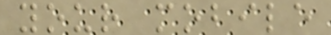your mobile
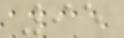95
